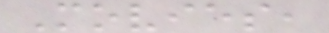Movies,
